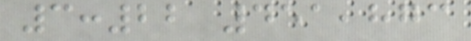3:22 451,873
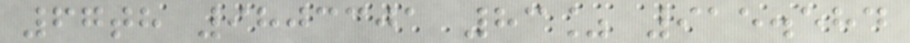67th 9803301 83% 915.584
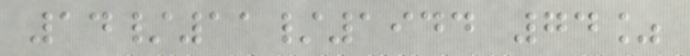14/11/1944 74%
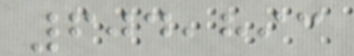604,893
